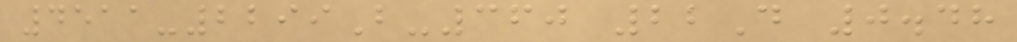4511-2299B-360 22D 0.48
